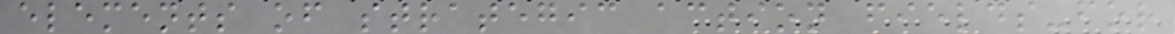elements of strategic action fields-for
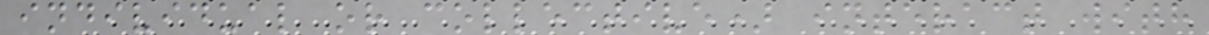individual or collective) interact with
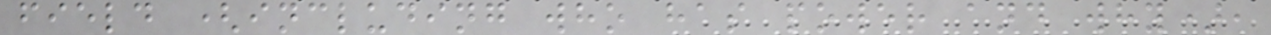field (including who has power and why),
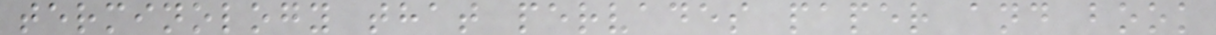terminology that pervades paper and book
